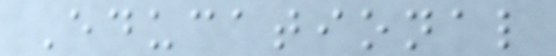Educational
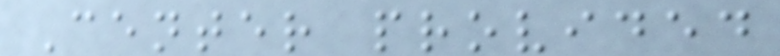Center provided
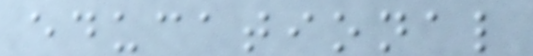educational
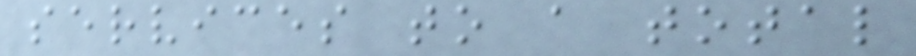services to a total
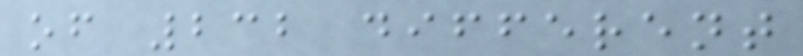of 232 different
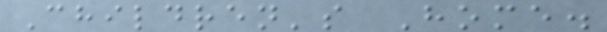Children's Home.
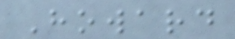Howard
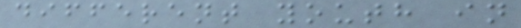different youth in
